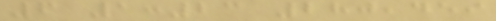6 1:23 280,459
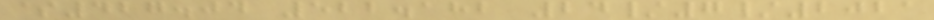$427.04 522.182 24/7/2021
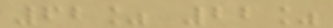62% 22%
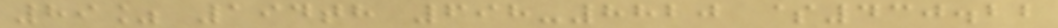89% 194th 698-8820 $430.22
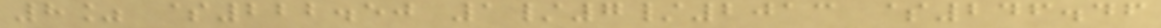8% $222.50 1/7/2013 $246.46
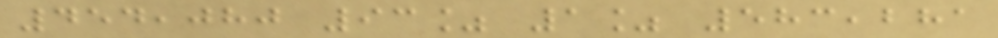454,080 93% 1% 583,281
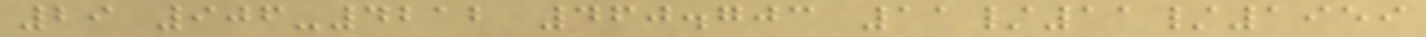29 906-4212 460.703 11/11/1959
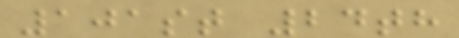101st 24th
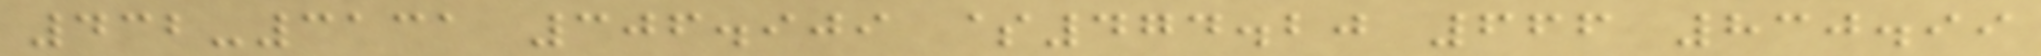432-3131 306.909 $474.20 666 830.99
